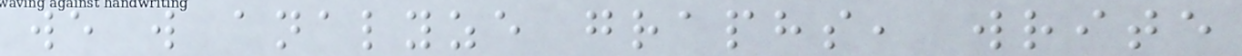we will analyze graphs, write
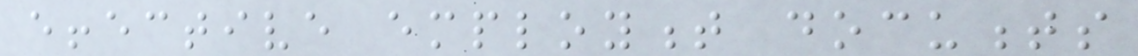effective employment documents
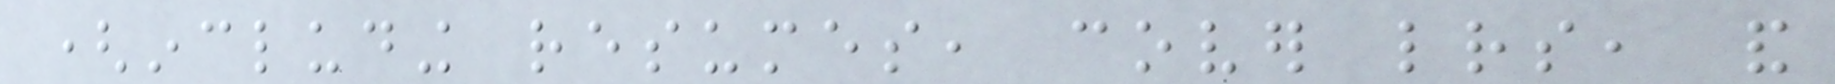(including resumes, cover letters, and
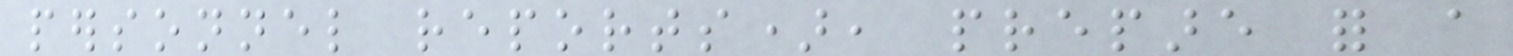personnel reports), prepare for a
